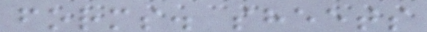forms. sheets
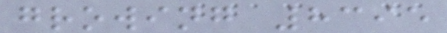growing 8395
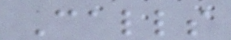Calls
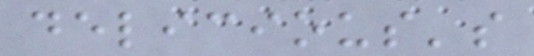delicious's
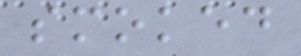smoked
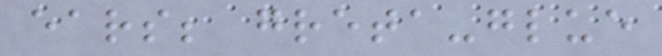ears; greta-glue
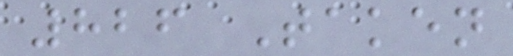826 Taken
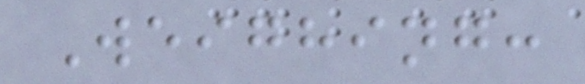Weighing:
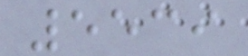5539
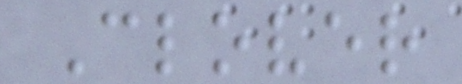Clover
